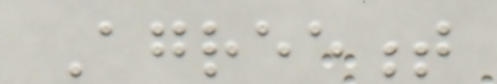Agreement
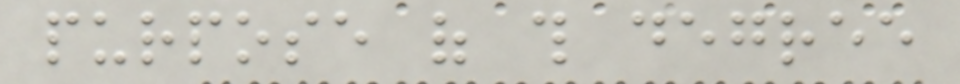purpose of this degree
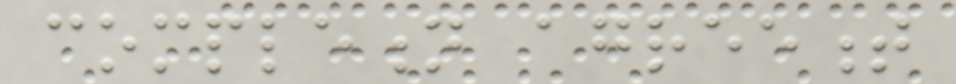completion agreement
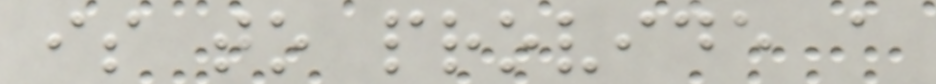is to provide a
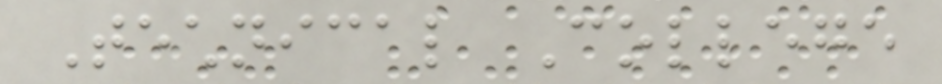Technical College
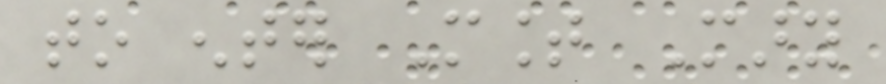to enter Mount Mary
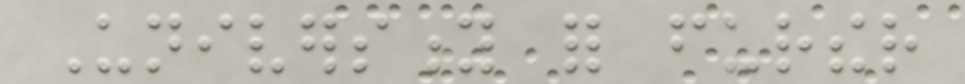University for further
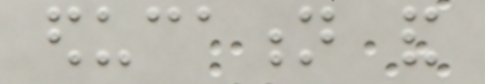education and
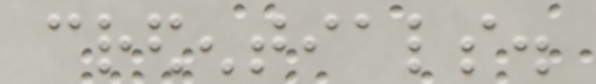credentials.
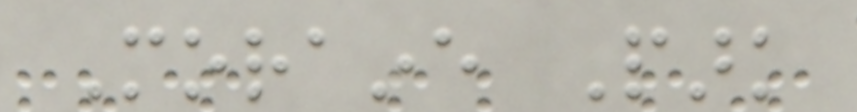Moraine Park
